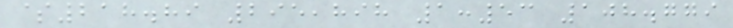$218.89 295,898 1:53 108.779
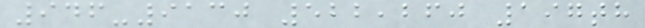946-9130 522,260 197th
